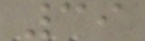39
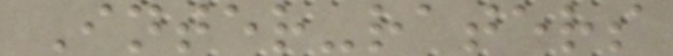Inter-raters
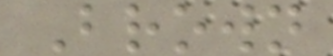Brown
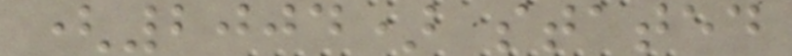(2004) stated
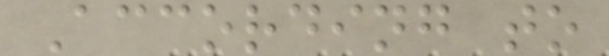According to
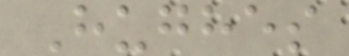Hughes
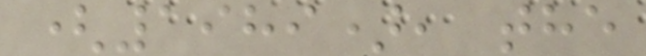(1989), the
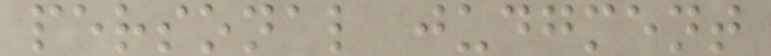personal judgment
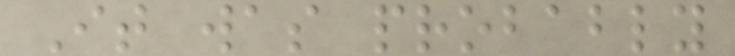It was probably
